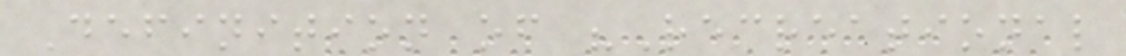Definition of "Recreational
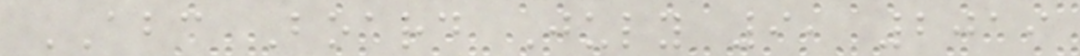ABC Board July 9, 2019
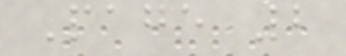Page 2
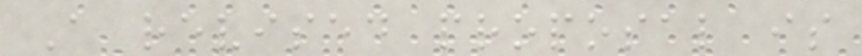A revised proposal is
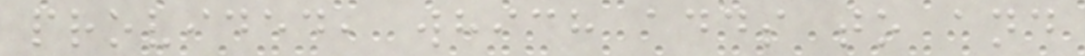provided, which adds to and
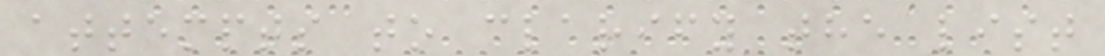attempts to clarify the list
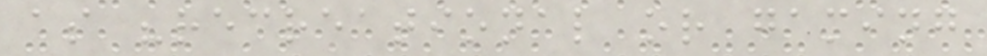as "recreational or gaming
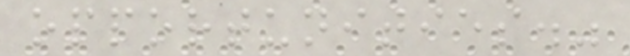opportunities."
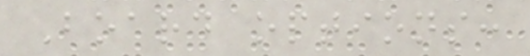Board options:
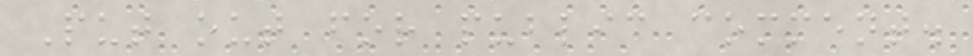Put out for public comment.
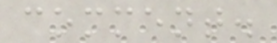comment.
